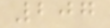207
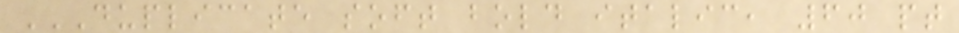DUPLICATE SOFT BOLD ITALIC, 60 PT
